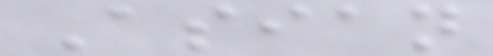Asian
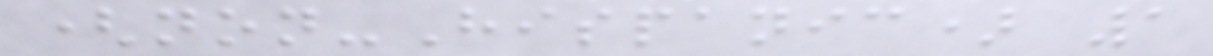(non-Hispanic) 1
